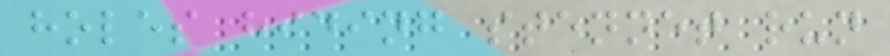holes hiding stennet run
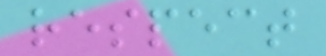respect
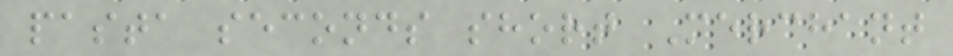pasta seconds short Merchant
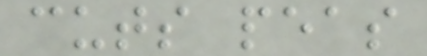cuts peas
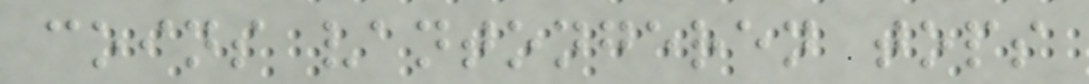coins vantongeren tops
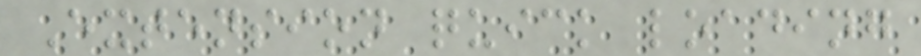Extension quick loading
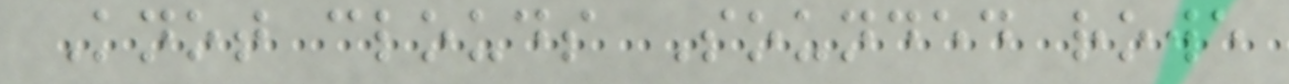Knot clouds Sounded rowe
